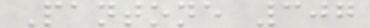Pantone 307
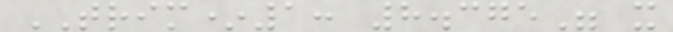TRIM*1: 8.375" x
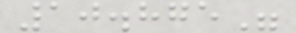10.875"
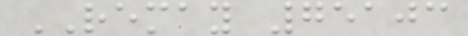REMAY 75103
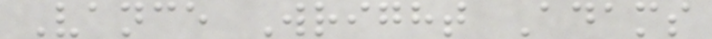Vance Wright Adams
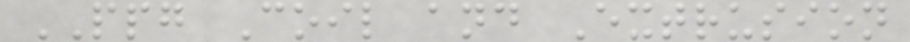PPG Coil and Extrusion
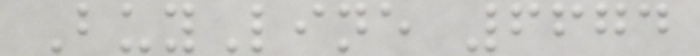BuyLine 6674
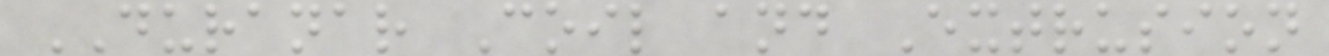DURANAR Coil and Extrusion
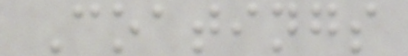Coatings
